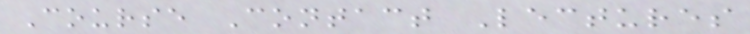Course Contact Lectures
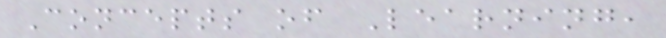Concepts of Learning,
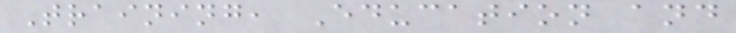Training, Education and
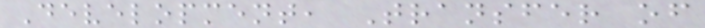Development, Transfer of
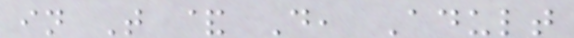in T & D, Adult
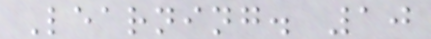Learning. 10
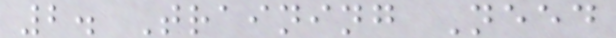2. Training Need
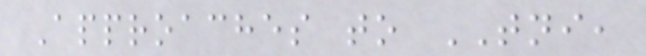Approaches to TNI,
